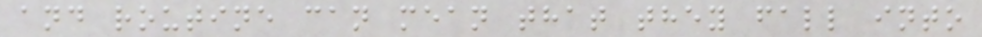and routine can mean that they fall into
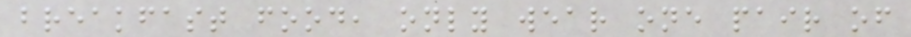breakfast food, only wear one pair of
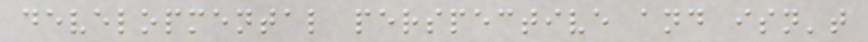developmental perspective and isn't
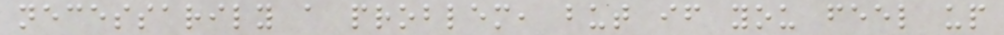necessarily a problem, but if you feel up
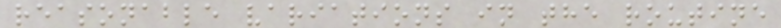reasonable variations in the routine
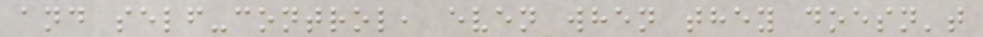and self-control, even when they doesn't
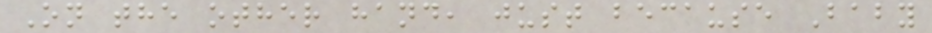On the other hand, just because Baby
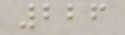226
